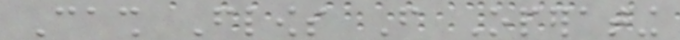Cash Flows From Operating
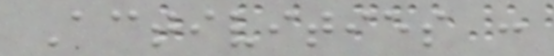Activities :
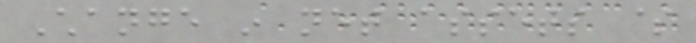Change in net assets $
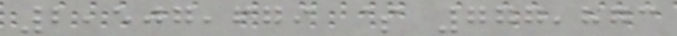2,507,679 $ 777,873
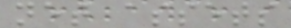net assets
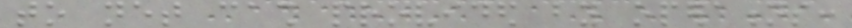to net cash provided by operations:
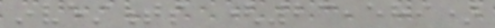investments (23,589)
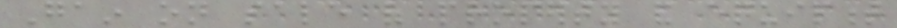Gain on sale of property and equipment
